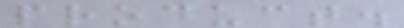product.
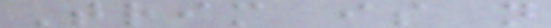Trim is not
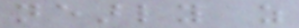nearly as
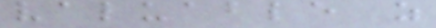valuable as
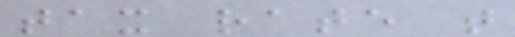tax rate that
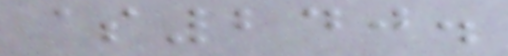$240.
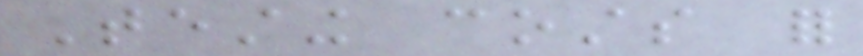Testing costs for
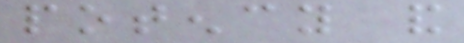potency and
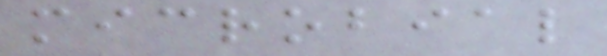microbial
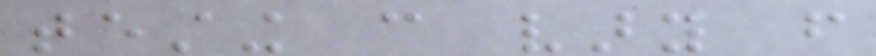testing can vary from
